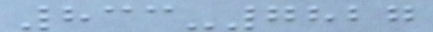833-7827
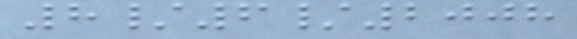8/6/2008
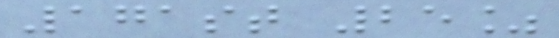171st 25%
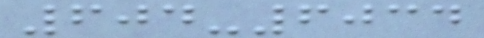604-6034
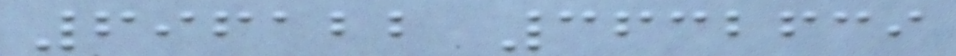696122 3632639
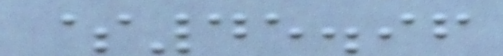$45.96
